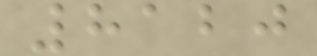8120
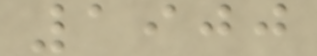1900
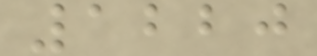1220
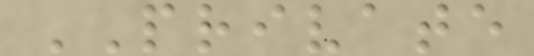PRIVATE
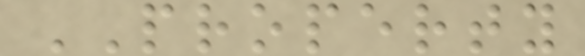PROPERTY
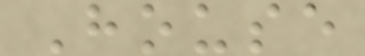House
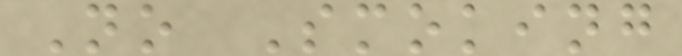No Smoking
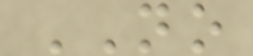NO
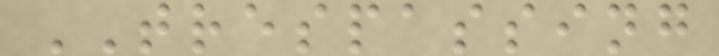TRESPASSING
